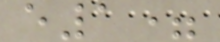e1=
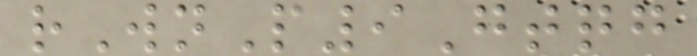rWnP9Gtqg
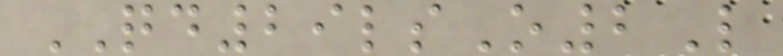QD29lsO2L
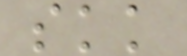skk
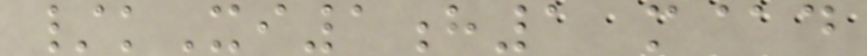/kXi1h1 m@d
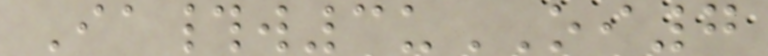Ia#w3uOI7
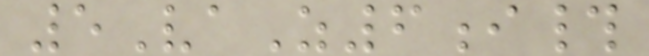5VaZ6i#
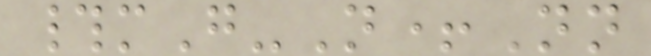#mG-N+Nn
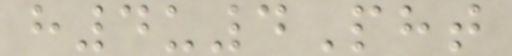h4u4Pht
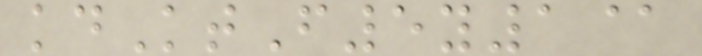kdKtF5y1@
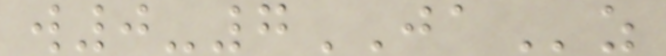w0-7JAz
